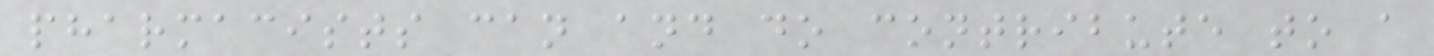pharmacists can and do contribute to a
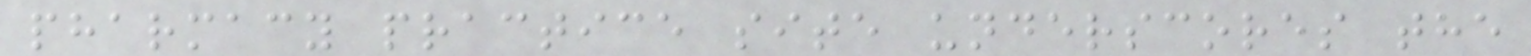pharmacy practice site underscores the
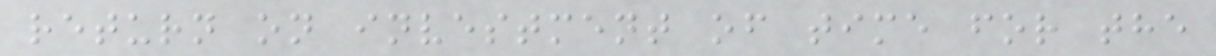return on investment of time for the
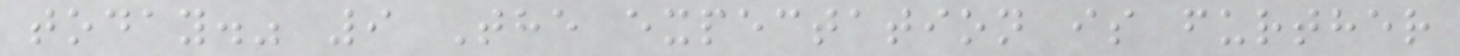today." 9 The expectation is further
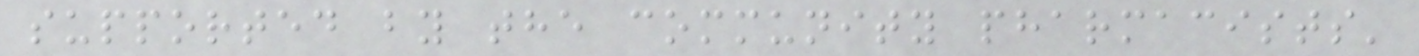supported by the community pharmacists'
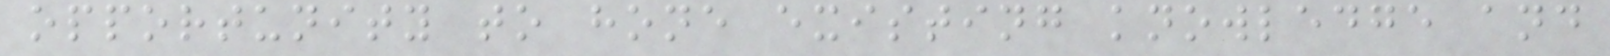opportunity to hone existing knowledge and
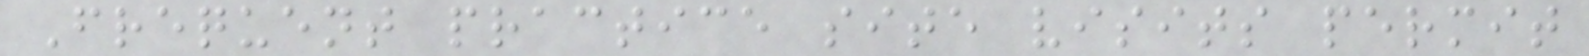Frequent practice site visits permit
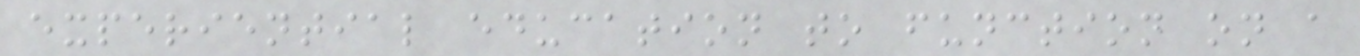experiential education to function on a
